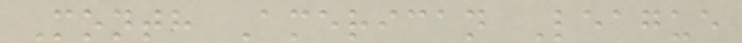Month American League
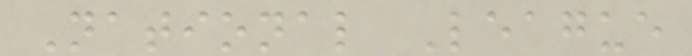National League
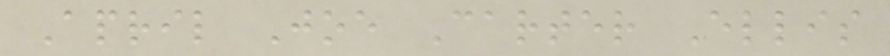April Joe Carter Ellis
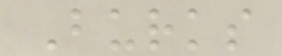Burks
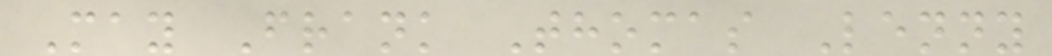May Frank Thomas Lenny
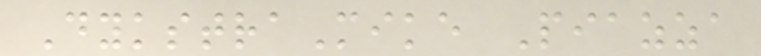DykstraMike Piazza
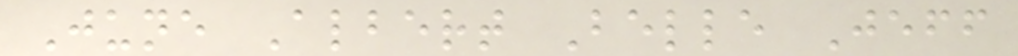June Albert Belle Jeff
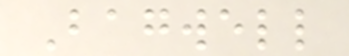Bagwell
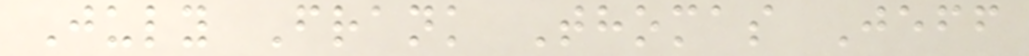July Frank Thomas Jeff
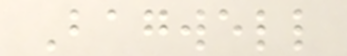Bagwell
